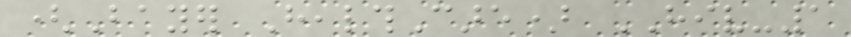(Bayer HealthCare) HIV-1
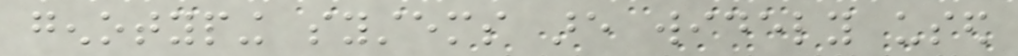genotyping systems are widely used
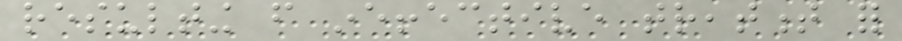resulting from ineffective treatment for
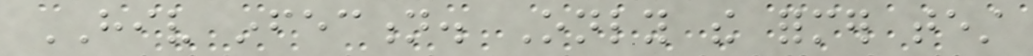HIV infection. Only the former test
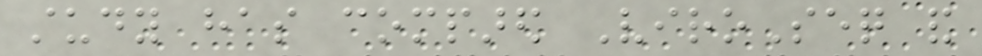study has compared ViroSeq and
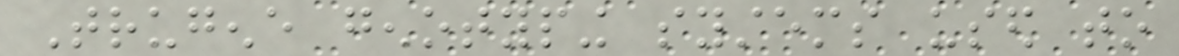Trugene genotyping systems used to
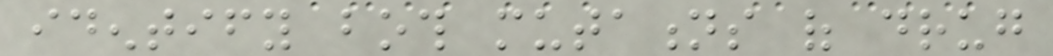identify both mutations of drug
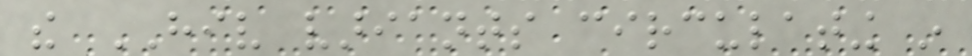the HIV variants circulating in
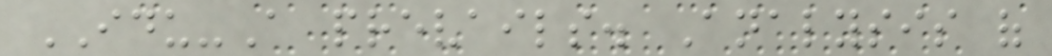IDU-A prevails. Analysis of
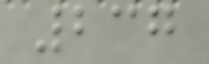237
